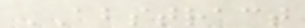ABSTRACT
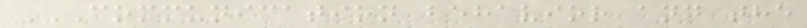COMMUNICATION BEHAVIOR AND THE
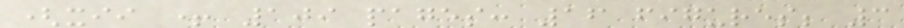(xii + 109 pages: 16 figures; 3
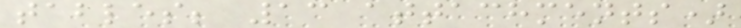tables; 13 attachments)
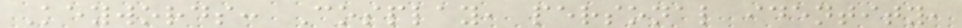Keywords: Cosplay, personal identity,
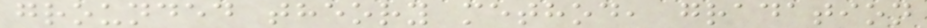grounded theory method, gradation
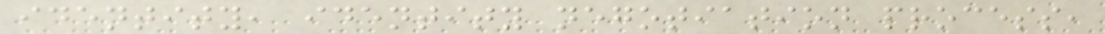identity, identity negotiation process,
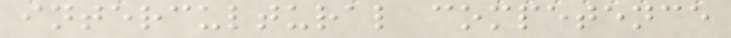intercultural competence
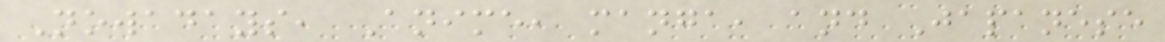Nowadays, Anime, manga, and Japanese
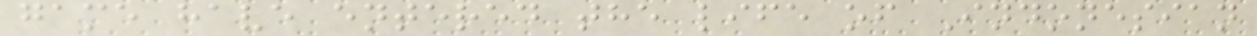game have entered the life of Indonesian
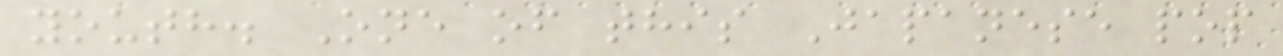youth. One of this Japanese pop
